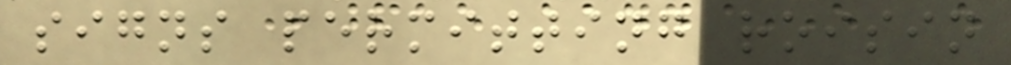signs permitting roisin
